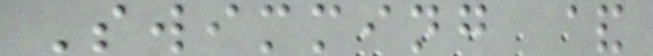Swimming &
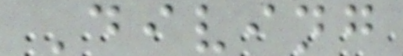Diving
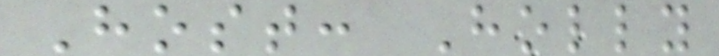Host: Holly
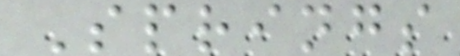Springs
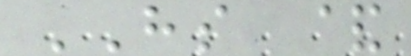HS &
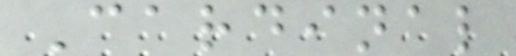Cardinal
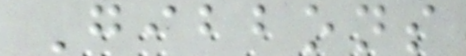Gibbons
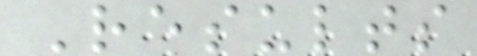Results
